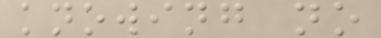knowing no
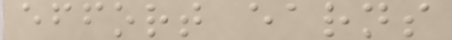effort earns
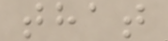that
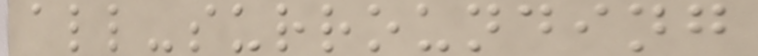all-surrounding
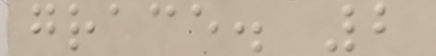grace. 2
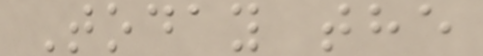Today the
